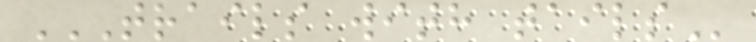TRAILS WITH TAILS
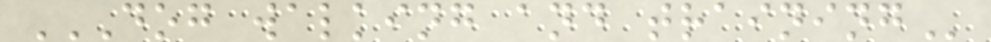DOG WALKING AND TRAINING
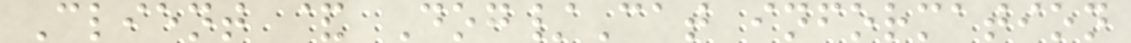Client & Dog/Cat information
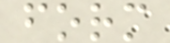form
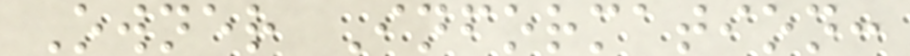Owner Information:
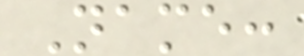Name:
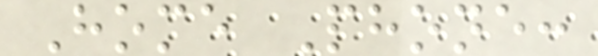Home Phone:
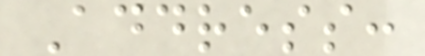Address:
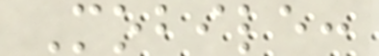Mobile:
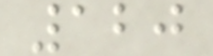120
